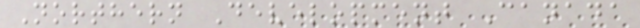Northern Development Canada
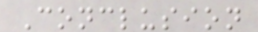Conclusion
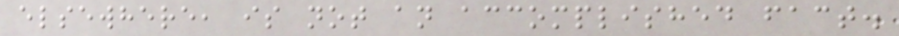elsewhere, is not an accomplished fact.
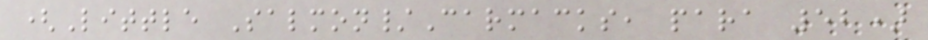(Little Salmon/Carmacks, para 52)
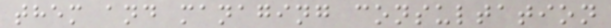them and managing consultation
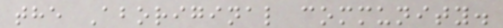the Aboriginal community.
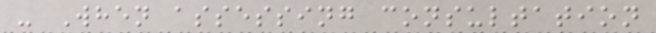- When assessing consultation
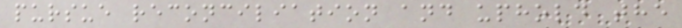pursue reconciliation and uphold the
